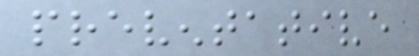preventative
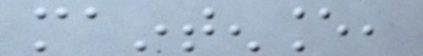maintenance,
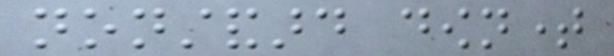nonstandard downtime
